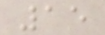15
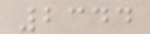2344
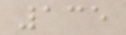135
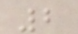2
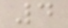4
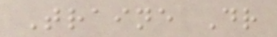Traine Dr
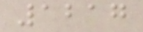1217
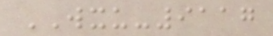WXU-9117
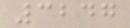3247
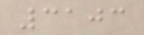3103
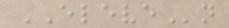ELEVEn
